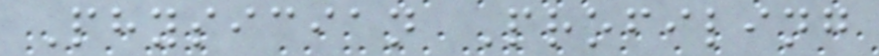Physician Profiling
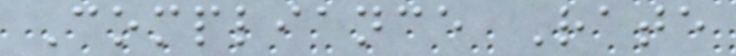Compliance Rate
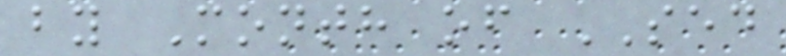by Month of SED
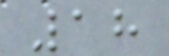18
